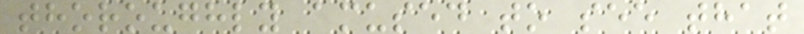thoroughly amused to see that
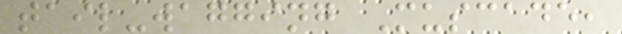tail-wagging Muscade,
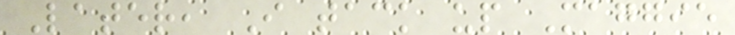Later, I tack up Maggie
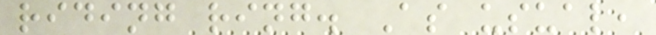riding ring. As usual,
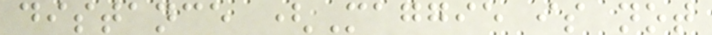distance (Maggie is not
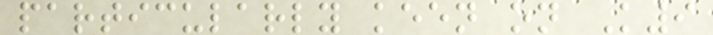particularly keen on K9
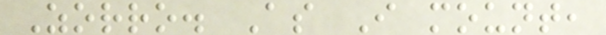Zorro. As I mount,
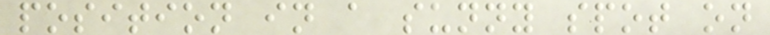position in a sunny spot on
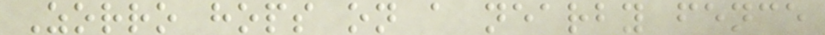Zorro hops on a nearby fence
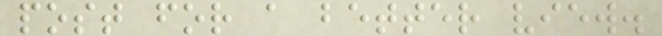post for a better view.
